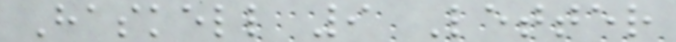Haskell 9 Letter
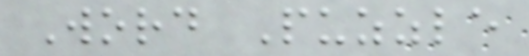Word Puzzle
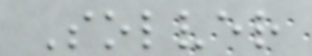Solver
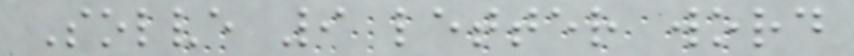Solve 9 letter word
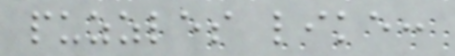puzzles like:
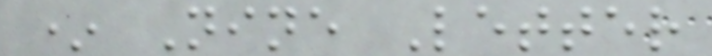* Nine Letter
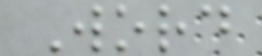Word
